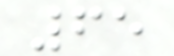65
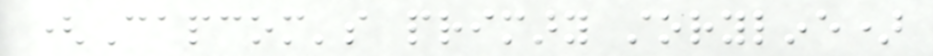(Capcom's primary storyline)
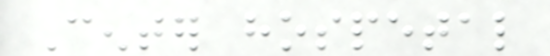Center hospetal
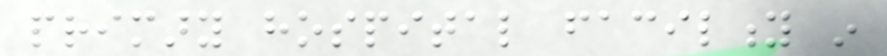primary hospital facility in
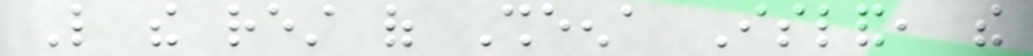Like the rest of Sheena Island, the
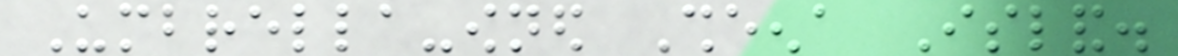Umbrella-owned Sheena Island.
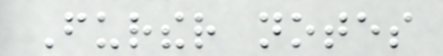Further notes
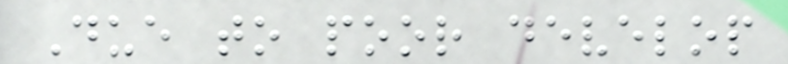Due to poor develop
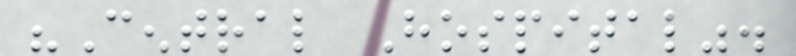"Central Hospital".
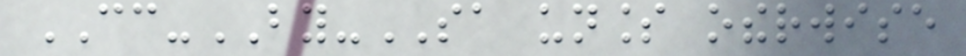CC-BY-SA unless otherwise
